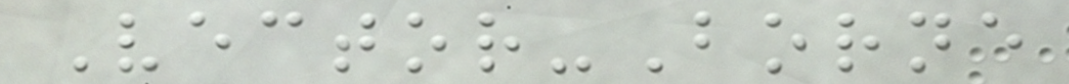Vector-Borne
